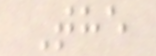The
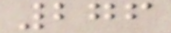276
